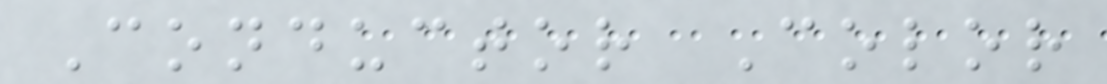Conductor Color
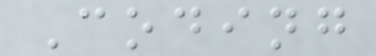Coding
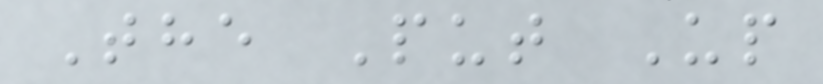The Put Up
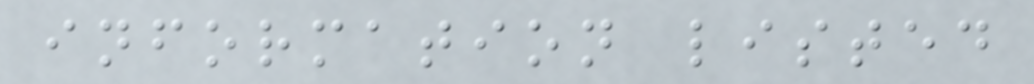information listed
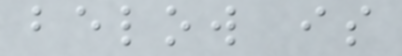below is
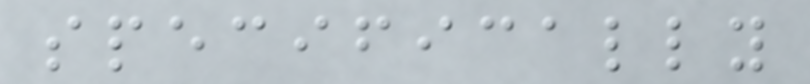specifically
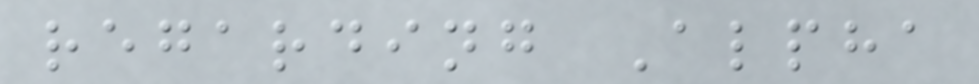regarding Alpha
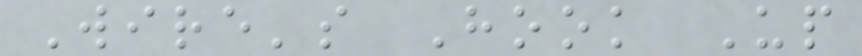Wire's Hook Up
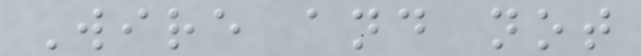Wire and not
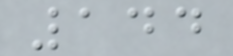144
